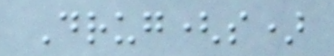Drug(s)
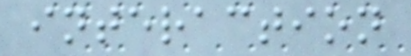interaction
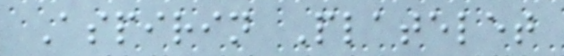Aspirin Platelet
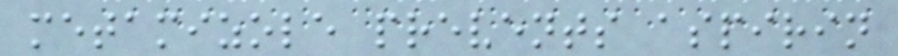metamizole prevents aspirin
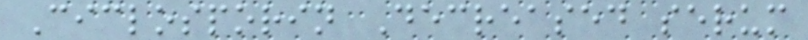Ciclosporin Decreased serum
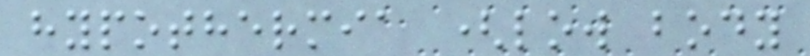hypothermia (low body
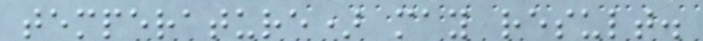temperature) may result.
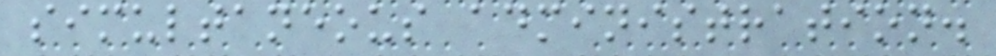simultaneous administration.
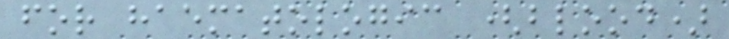for haematologic (blood)
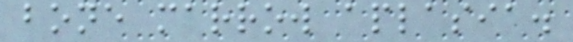bone marrow aplasia.
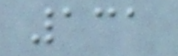131
